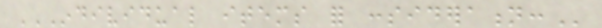INDIVIDUAL ITEMS FOR CONSIDERATION:
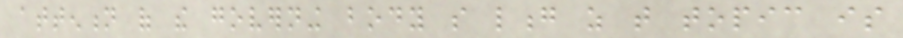attention of the governing body so long as that topic is
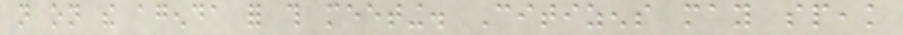not on the agenda for this meeting. Citizens may speak
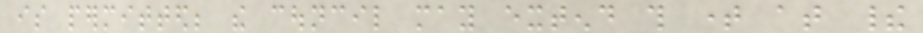is permitted; the council may extend this time at their
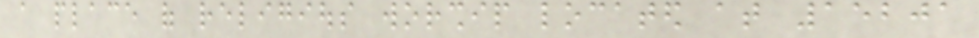a place of religious worship located at 15201
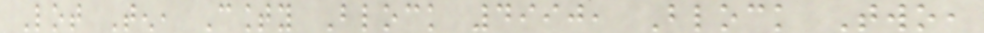Lot Ten, County Block 4990, Block Two,
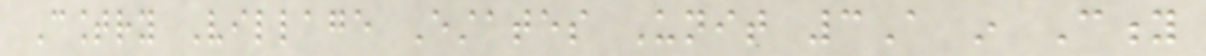Country Village Estates Unit 3A in City
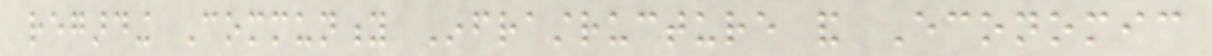regarding Community Infrastructure and Economic
